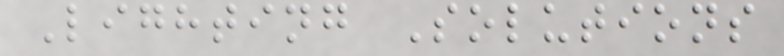Lighting Solutions
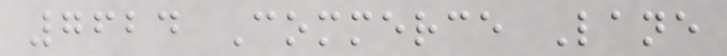7624 Commerce Lane
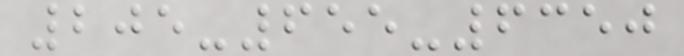205-655-6350
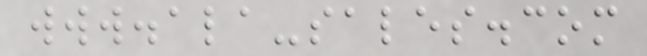www.ala-sales.com
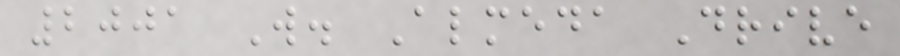2001 W. Almeda Drive
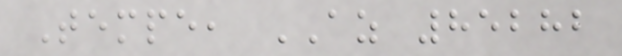Tempe, AZ 85282
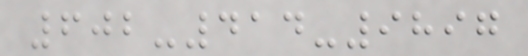602-414-9897
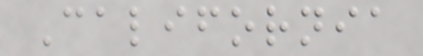California
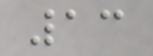13
